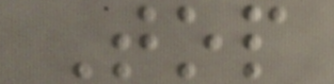Top
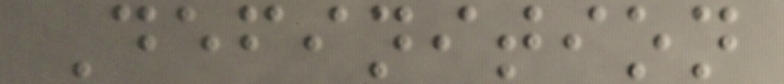Definition
